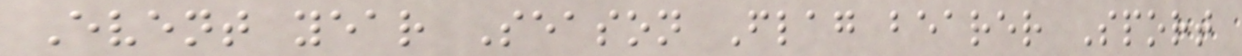Event year Season Flag bearer Sport
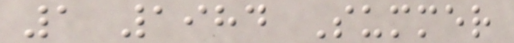1 1984 Summer
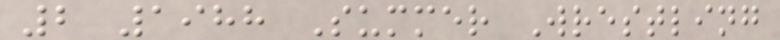2 1988 Summer Wrestling
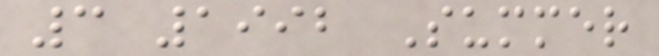3 1992 Summer
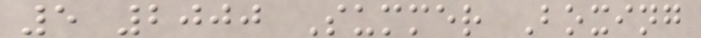5 2000 Summer Boxing
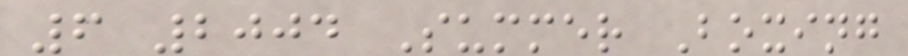6 2004 Summer Boxing
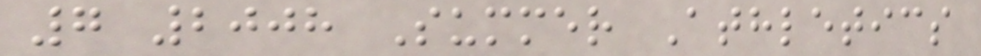7 2008 Summer Athletics
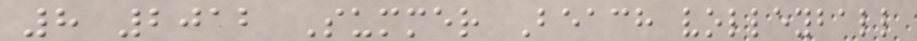8 2012 Summer Beach volleyball
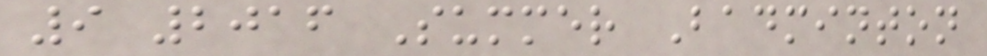9 2016 Summer Badminton
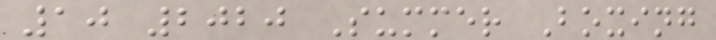10 2020 Summer Boxing
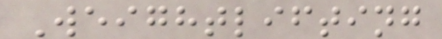Weightlifting
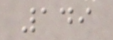149
